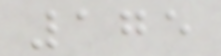175
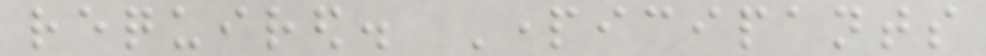required. Participants
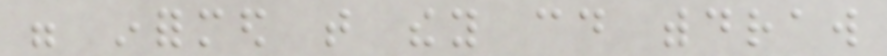were informed that they could withdraw
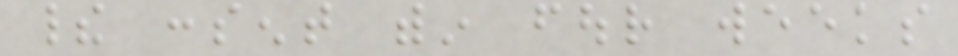their consent within four weeks
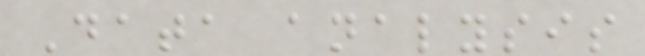Data analysis
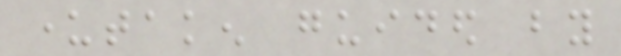undertaken guided by
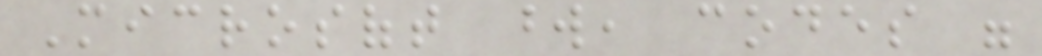Microsoft word, codes were
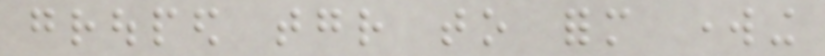grouped together to form working
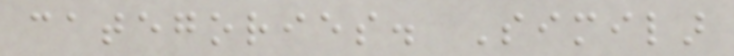categories. Similar
